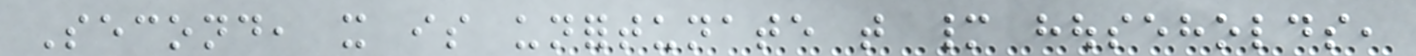Second, it is unfortunate that many households,
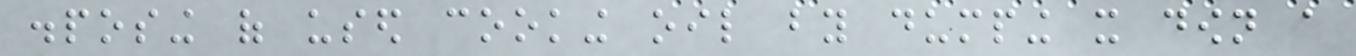disposing of used cooking oil by dumping it down a
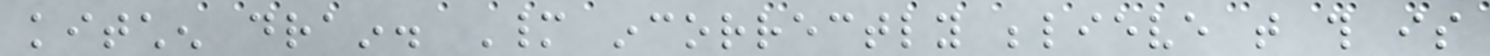kitchen drain. Many incorrectly believe that this is
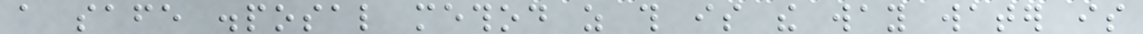a safe disposal method as this is the way water is
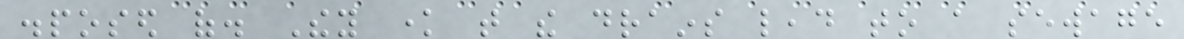disposed of. They know that the drains lead to a sewage
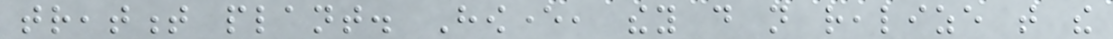treatment plant. However, they do not realize that the
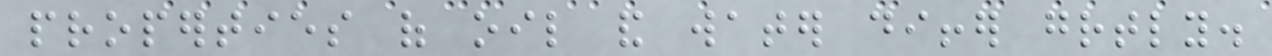properties of oil and water differ greatly.
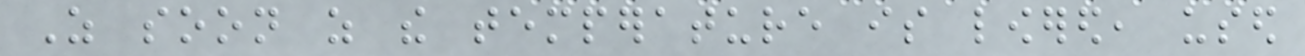As soon as the temperature is lowered, used
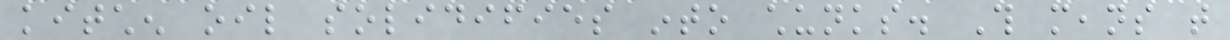kitchen oil solidifies into chunks. This means that
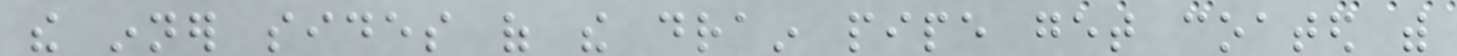the inner sides of the drain pipe get coated with
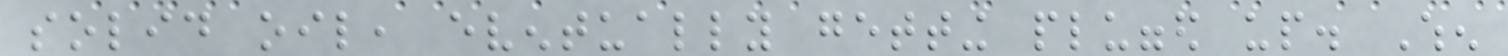solid oil, eventually getting plugged up. When
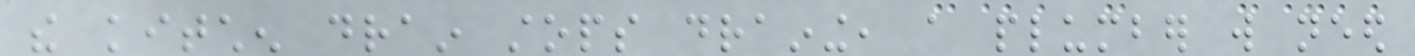the kitchen drain stops draining, a plumber will need
